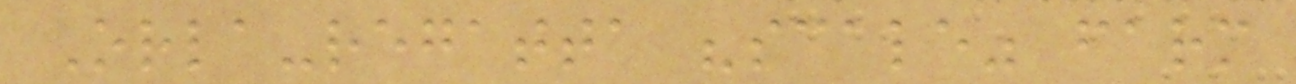Orla-regatta "scale" farm
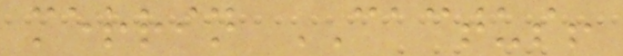merrin CACTUS!
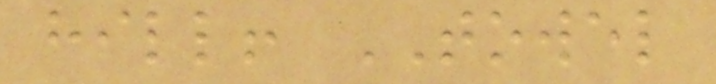hill! TOWEL
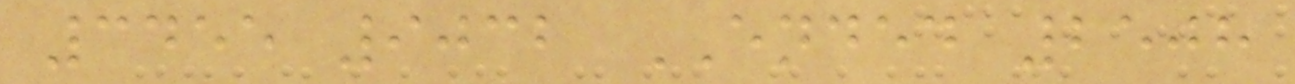3455 9032 ENDED 2508
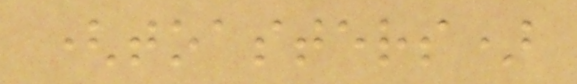(toasters)
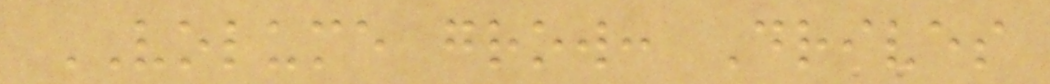VOLUME grow: Drives
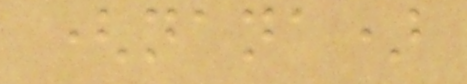(nana)
